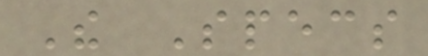The Specs
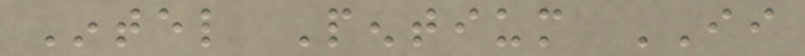Intel Pentium II
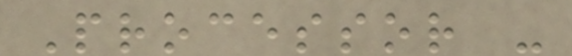Processor -
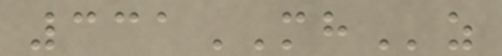331MHz
